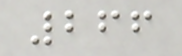266
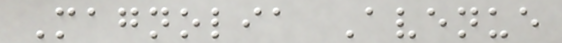Magnolia Avenue
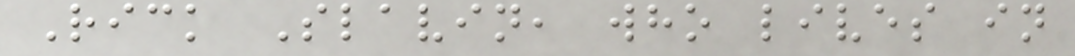Rick Slavin, who lives in
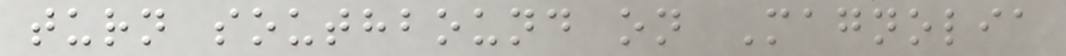turn southbound on Magnolia
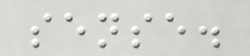sense.
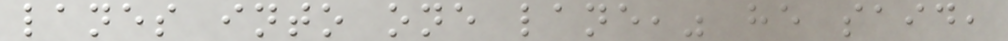lanes into one lane," he said,
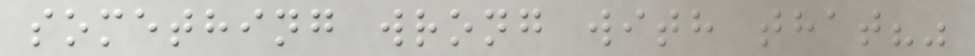something wrong with that?"
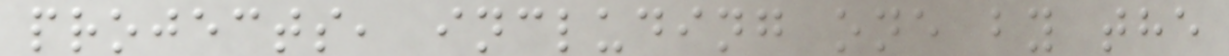projects, including one by the
